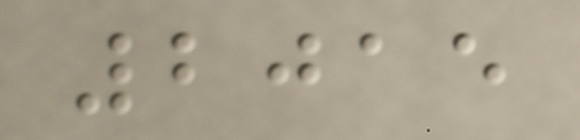2015
